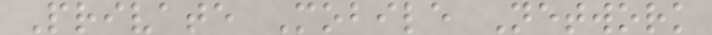Private Mobile Network
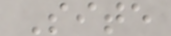Site
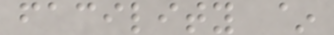facility ~
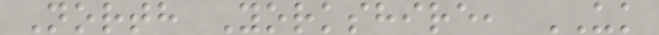North Yorkshire, UK
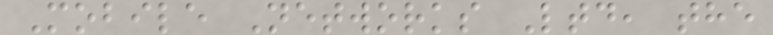Mobile Networks Ltd, the
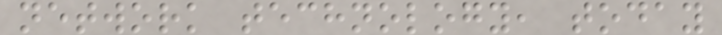network technology, today
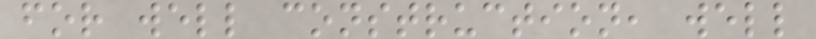for well construction, well
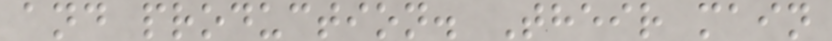and production. Their main
